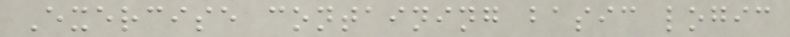Exercise containing basic logic
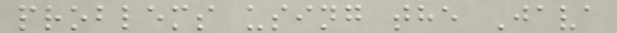problems using the Java
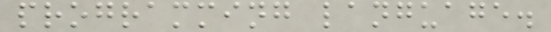programming language.
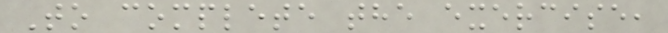To complete the exercise,
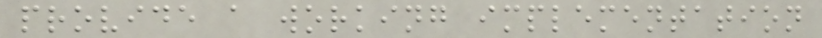provide a working implementation
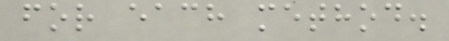for each method.
